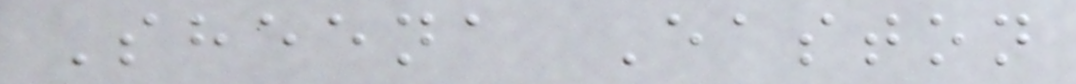Sheena Easton
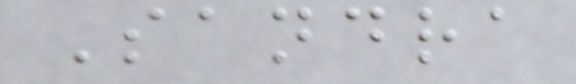Sandra
